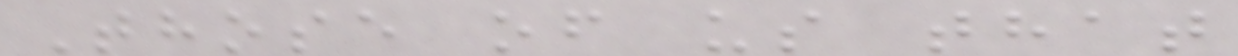Those of us that
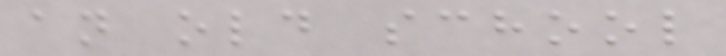an old school
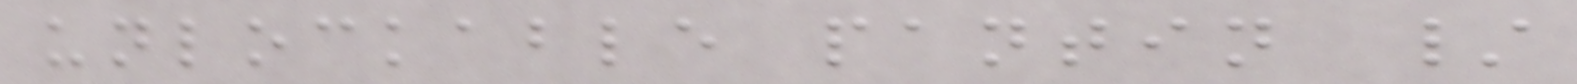unlockable pantin /
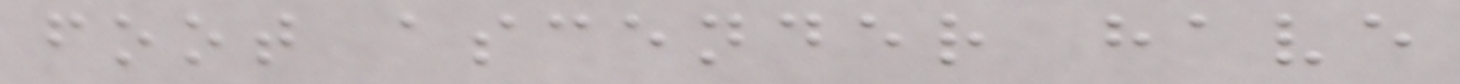foot ascender have
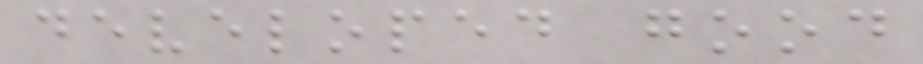developed good
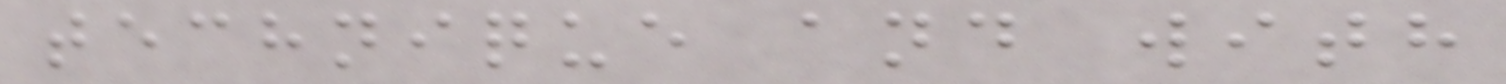technique and with
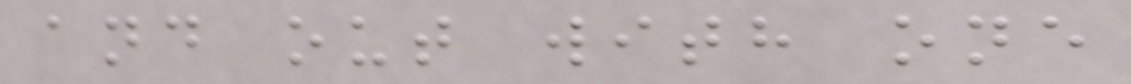and out with one
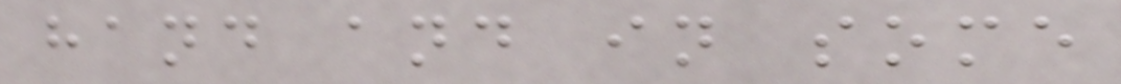hand and in some
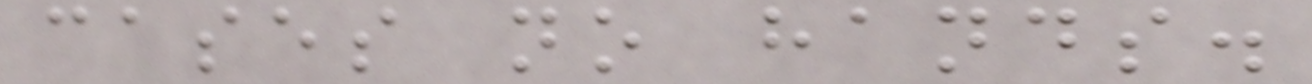cases no hands.
